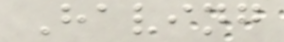Having
